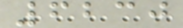6230
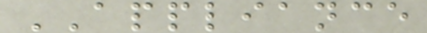APPLIANCE
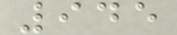945
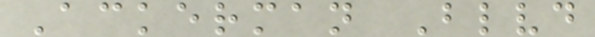Ackerman Blvd
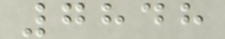7848
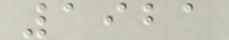1921
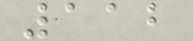112
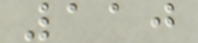110
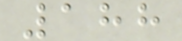188
